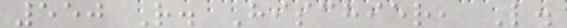550 R. Hischier, L.
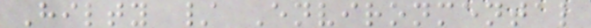Hilty / Environmental
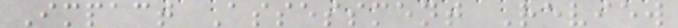Impact Assessment Review
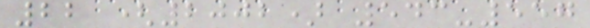22 (2002) 543-557
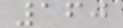160
